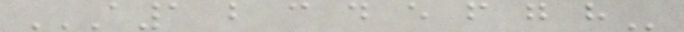A1 B C D E F G H
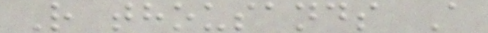R thousands A
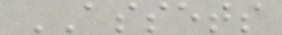ASSETS
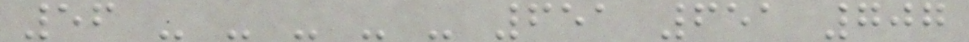56 - - - - - 651 651 707
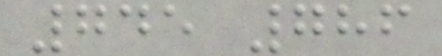745 786
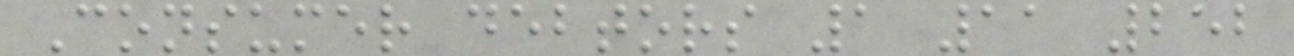Consumer debtors 1 11 252
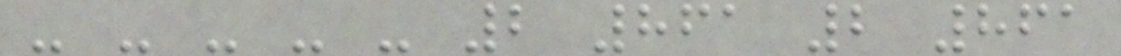- - - - - 2 861 2 861
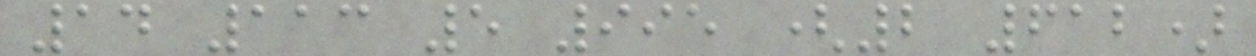14 113 5 995 (2 612)
